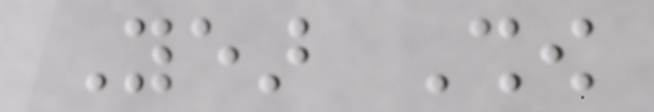Year Show
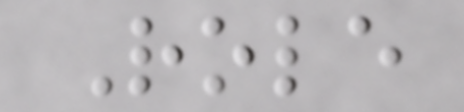Role
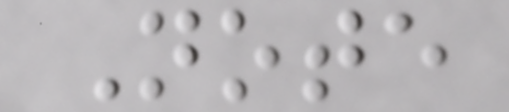Note
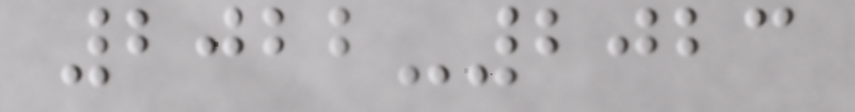2022-2023
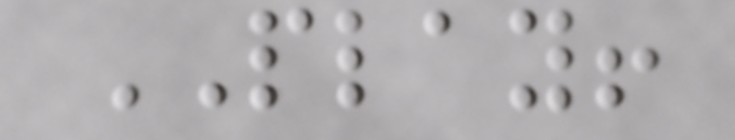PLAY!
